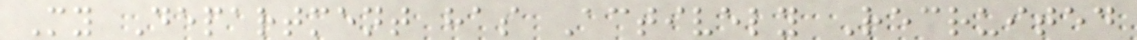My Department has Actively Recruited
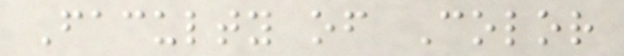Faculty of Color
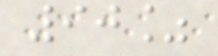90%
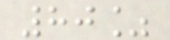80%
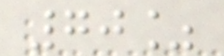70%
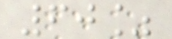60%
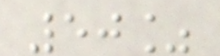50%
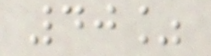40%
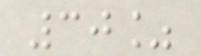30%
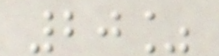20%
